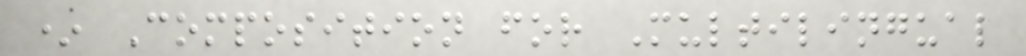* Composition for Multilingual
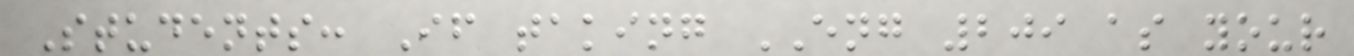Students: If taking ENG 209 as your
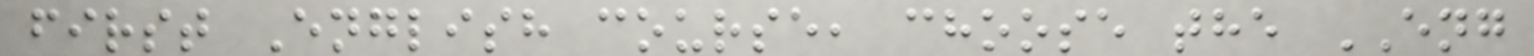first English course, choose the ENG
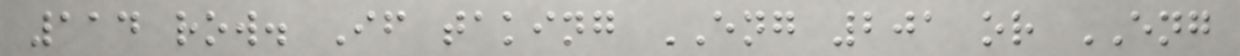114 row. If taking ENG 201 or ENG
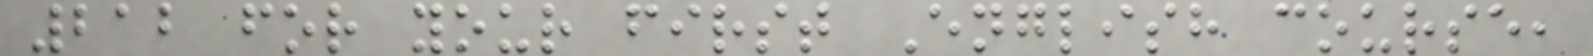212 for your first English course,
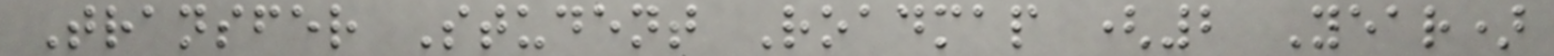Transfer Student Roadmap (2 Year)
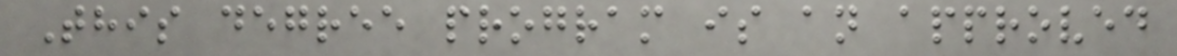This degree program is an approved
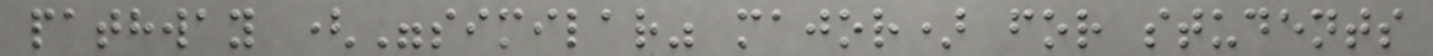pathway ("similar" major) for students
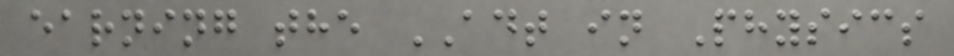earning the ADT in Physics
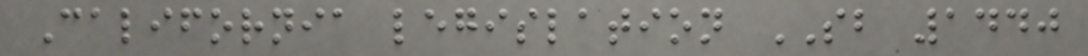California legislation SB 1440
